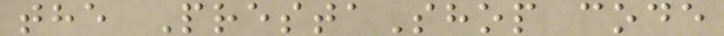the PrestaShop code
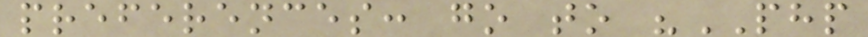preferences: go to "PHP
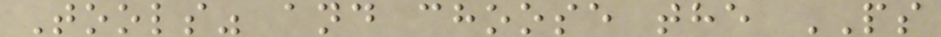Tools" and choose the PS
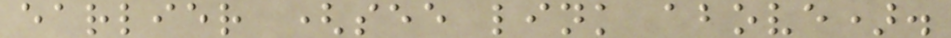earlier (see link above).
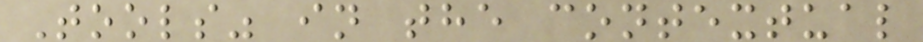Tools" in the contextual
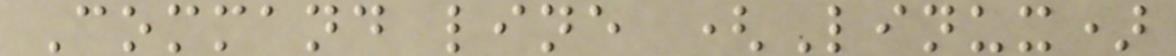Command line (Linux)
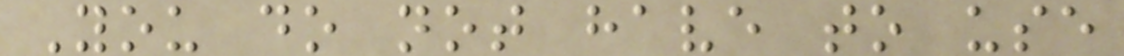You do not have to use
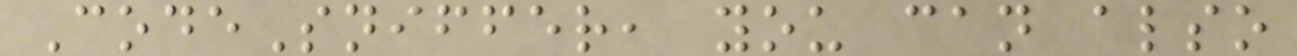CodeSniffer, you can also
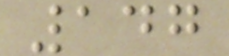147
